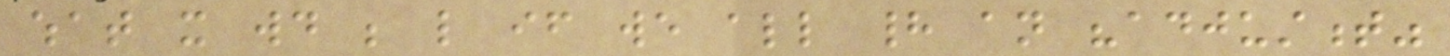what it would be like if we all had an "adjustment"
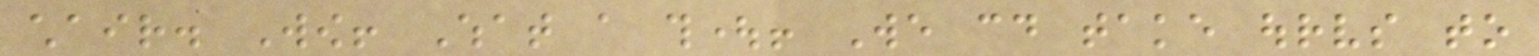chair. Wow! What a thought! We could take ourselves to
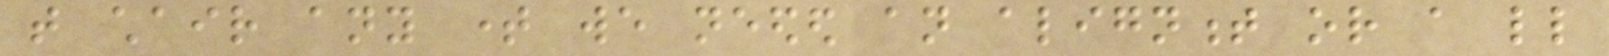that chair any time we needed an alignment or a little
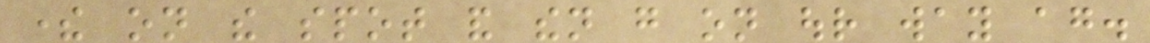there on the spot and then go on our way again.
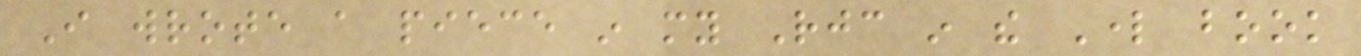I wrote a piece in my Rejoice in the Lord book
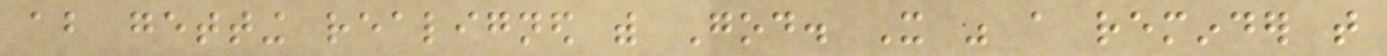about getting realigned with God. It was a reminder that
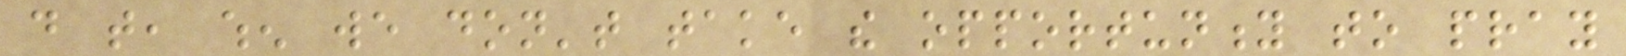do that, when we don't take the opportunity to pray
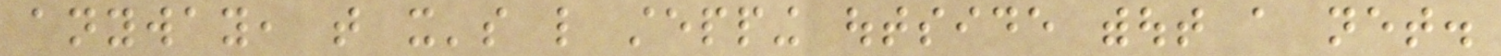anyway, that it's like stepping outside without a net.
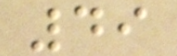49
